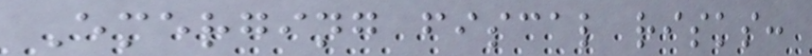Emerging fiscal risks:
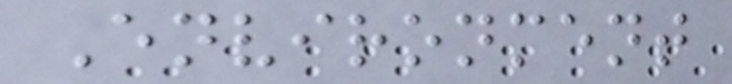Environment
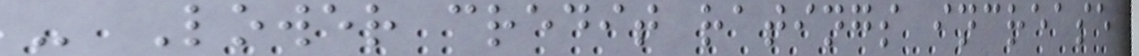- Lower credit ratings increase
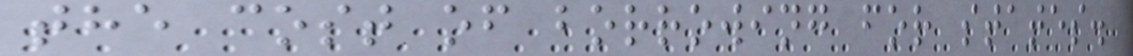the cost of borrowing for states.
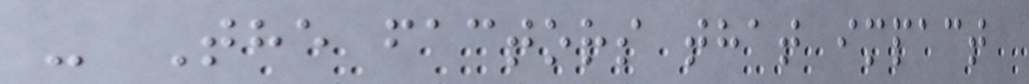- The factors that impact
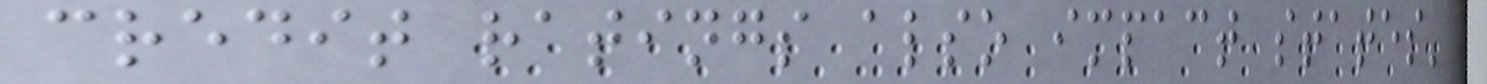credit ratings also impact states'
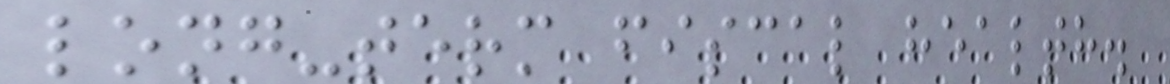long-term fiscal health.
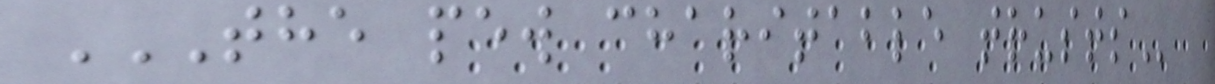THE PEW CHARITABLE TRUSTS
